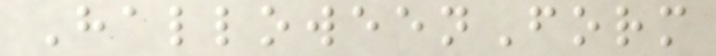HalloweenForm
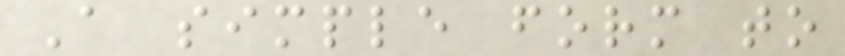A simple form to
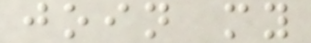join my
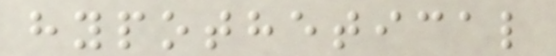hypothetical
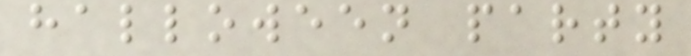halloween party
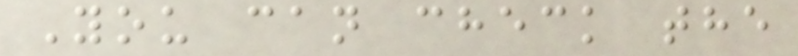You can check the
